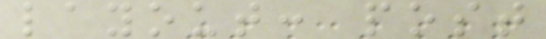layout: post
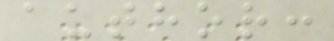author:
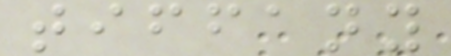tiffany
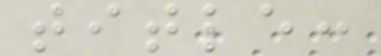title:
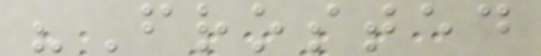"Frosted
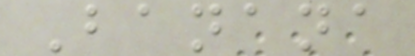Banana
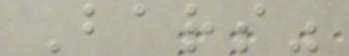Bars"
